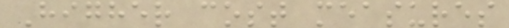Higher cost measures
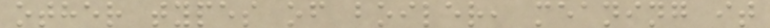other types of boiler, meaning it
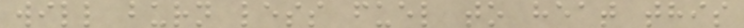will burn less fuel to heat this
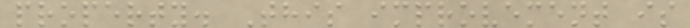property. This improvement is
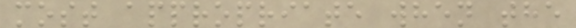most appropriate when the
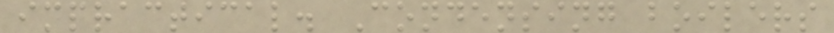impractical. Condensing boilers
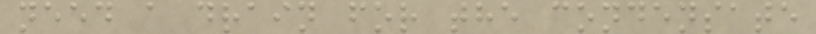need a drain for the condensate
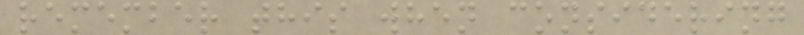remember this when considering
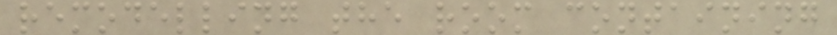remodelling the room containing
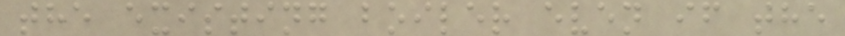the existing boiler even if the
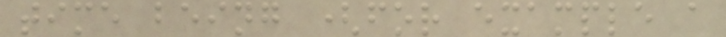time being (for example a
